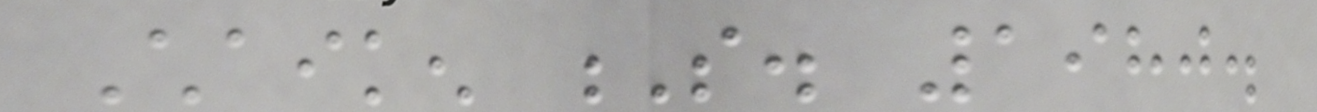Chaiken S. 1980.
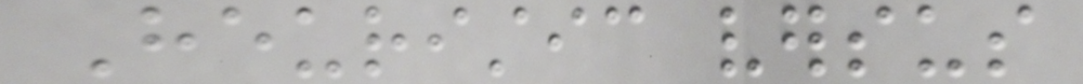Heuristic versus
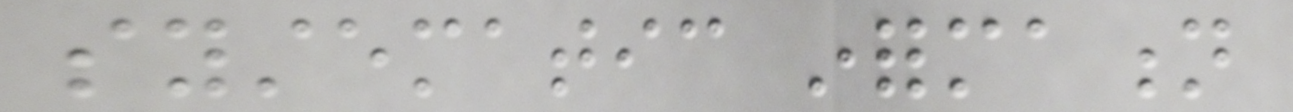systematic information
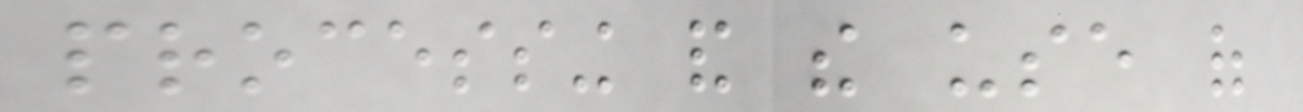processing and the use of
